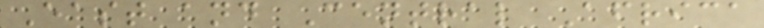East and Central Africa
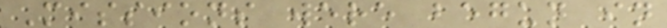Missions were begun in
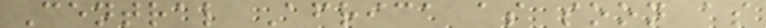Central Africa as soon as
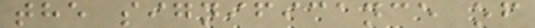the significance of
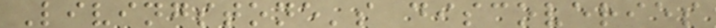Livingstone's discoveries
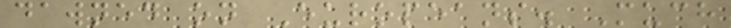dawned on Europeans. Much
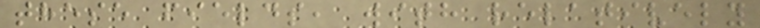these fields, with relatively
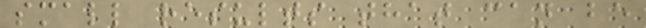small results that can be
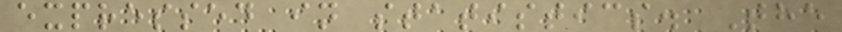expressed in statistics. The
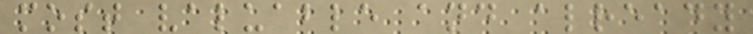most valuable and already
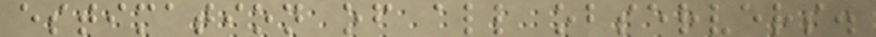estimation of all observers.
